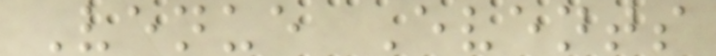Venue Events
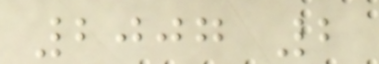2007 2
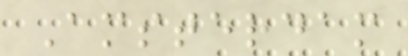Amsterdam
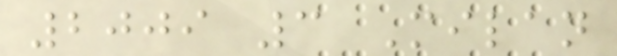2009 3 Milan
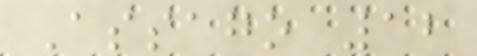Assago 12
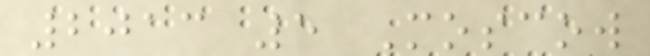2013 5 Moscow
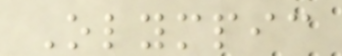Olympic
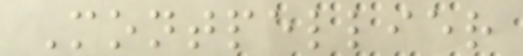Montpellier
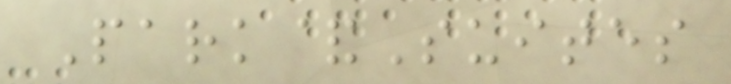Park&Suites
